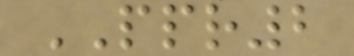PPR2
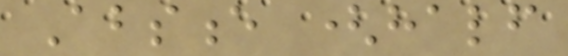Absence (half
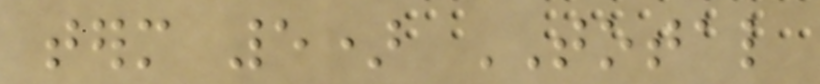term 5) TOTAL
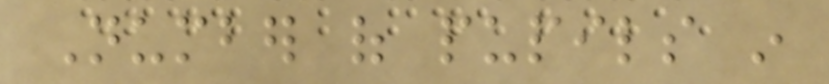Number of pupils in
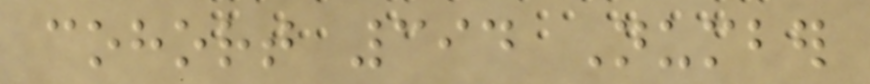cohort 394 Number
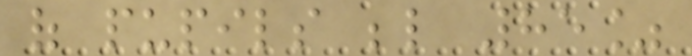of pupils below 85%
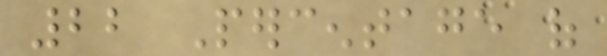22 Percentage of
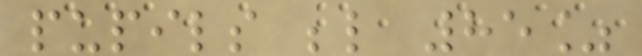pupils below 85%
